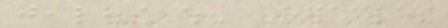jealous when Heracles
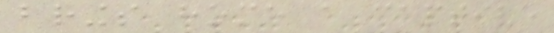brings home a captive
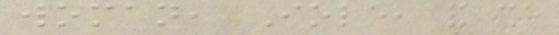woman, Iole, and she
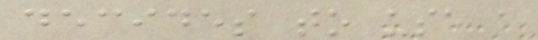decides to use a
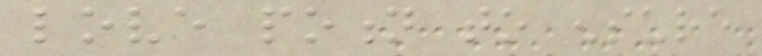love potion to ensure
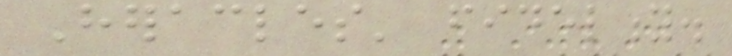Heracles' fidelity.
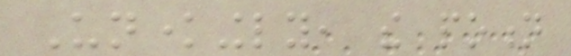Unknowingly, the potion
